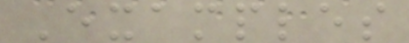Examples
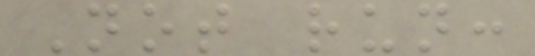Not run:
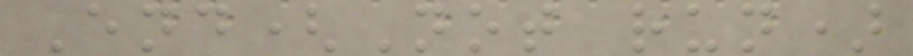End(Not run)
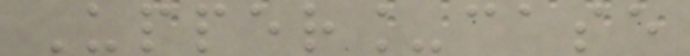Upper_case
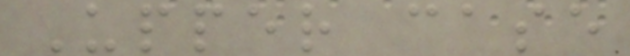Upper case
